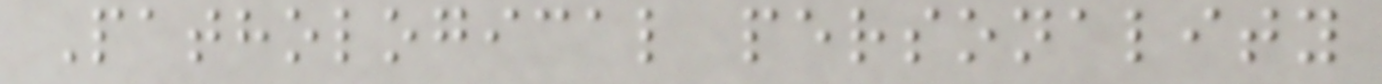Pathological personality
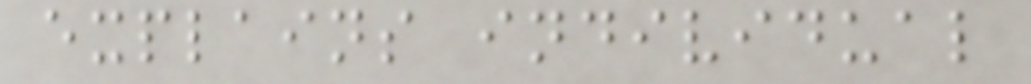explains individual
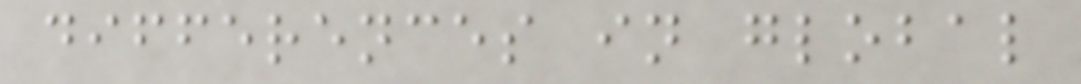differences in global
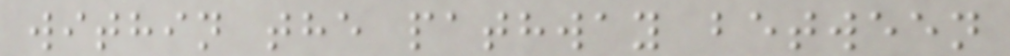within the pathway between
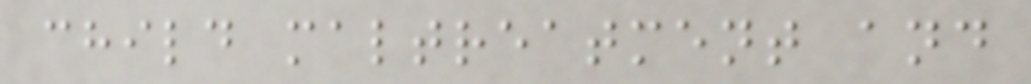child maltreatment and
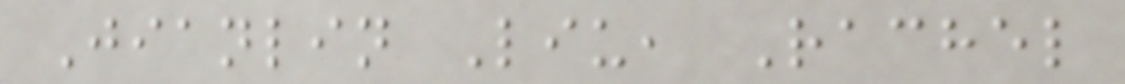Jianlin Liu, Rachel
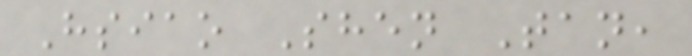Hsiao Shen Tan,
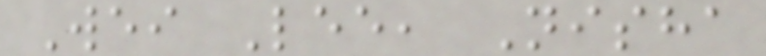Wei Lee, Nisha
